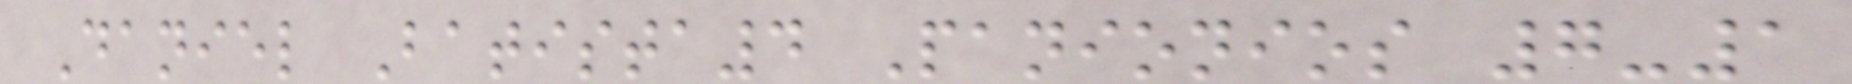Daniel Batista4 Panionios 7-1
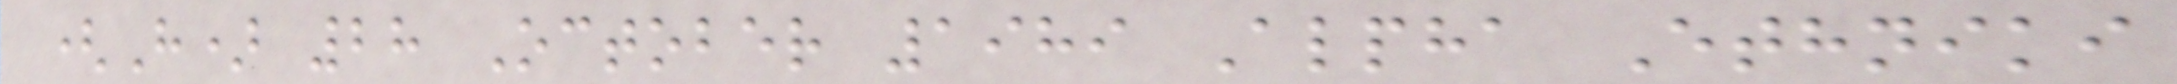(H) 28 October 1989 Alpha Ethniki
